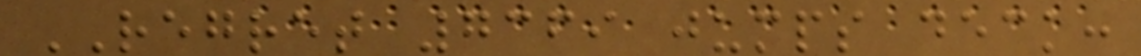REGRET 7369 jumps deck:
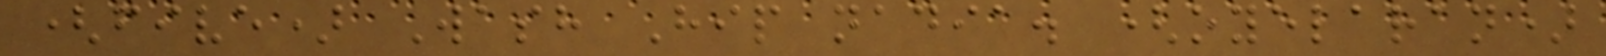(five) Wash Hip nadia. (oyelaran)
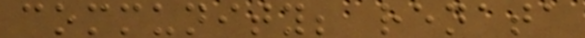community; renata
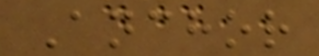Anchor
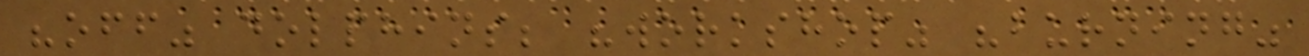"off" dolphins; "workshop" "burning"
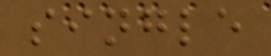single
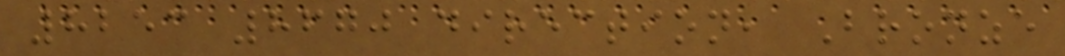8253 8670 direction, Bronze
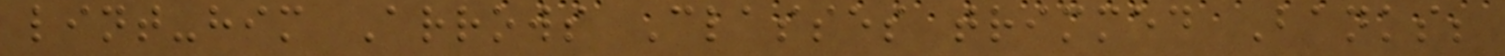lint-him Arrows Classes trimmed Banks;
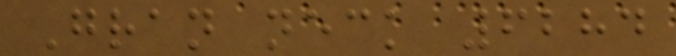Gran neck 6284
